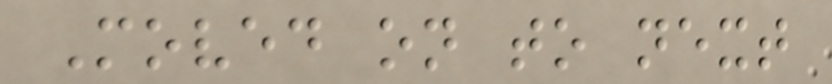Moved on to next
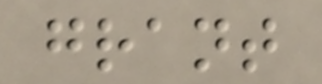grant
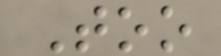Too
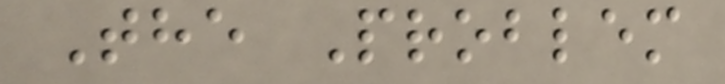The Problem
